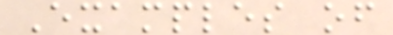Examples of
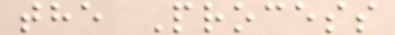the Process
